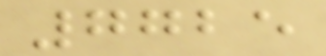7725
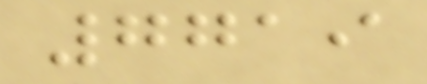7719
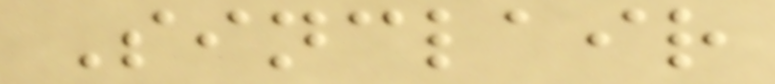Sinclair
